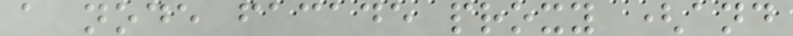a node facade proxy (and
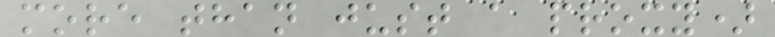more than just a proxy)
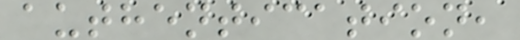authentication,
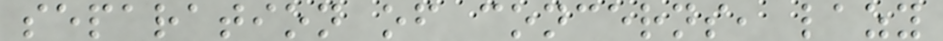separation of concerns, lazy
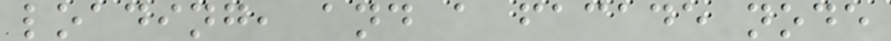loading, and a facade node
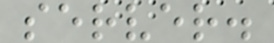server.
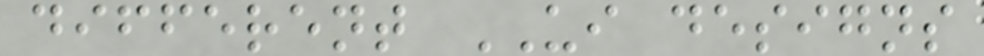different UI designs
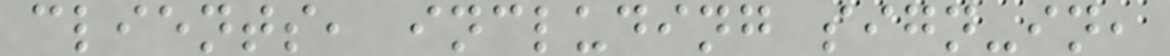clients, including sign-in,
